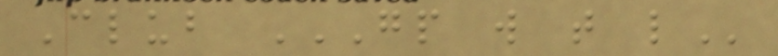Club GP W T L
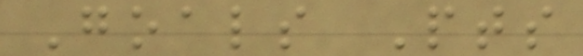Goals Pts
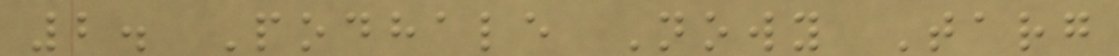2. Podhale Nowy Targ
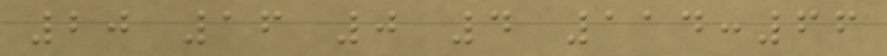20 16 0 4 114:66
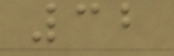32
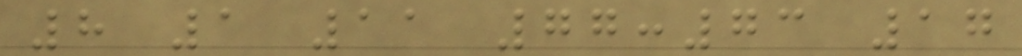8 1 11 77:73 17
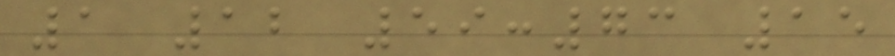1 12 59:73 15
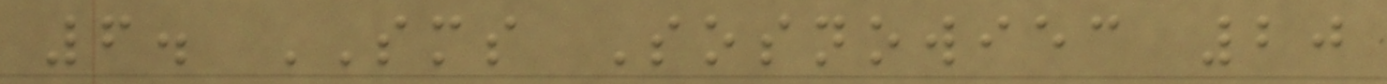6. SMS Sosnowiec 20
